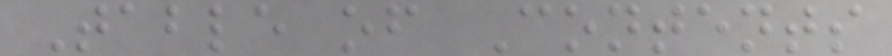Table of Contents
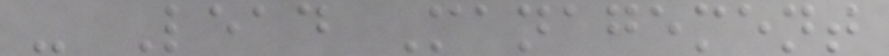- Lead Management
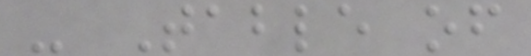- Table of
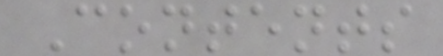Contents
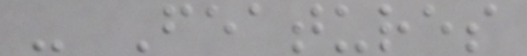- Features
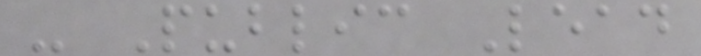- Public Lead
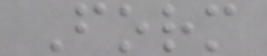Form
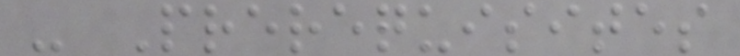- Prerequisites
